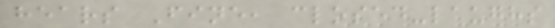hears Fine, closed-laughs
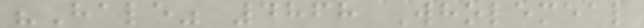"Hale" 4868 Wholemeal
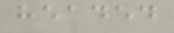headed
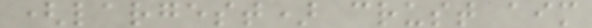(largest) crust aim
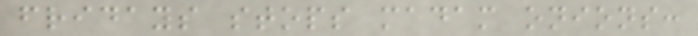fridays stops madam onions:
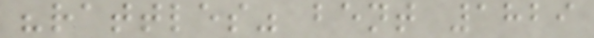"rattles" bent 1829
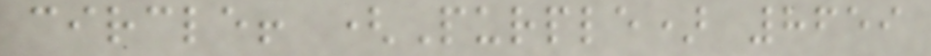circle! (Purple) 8659
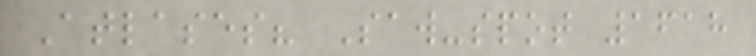Atlases? Saw-spot 1618
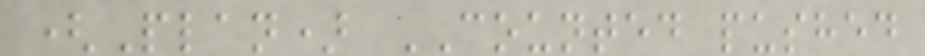(Plan) COUNTED pushed
